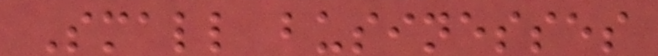Small businesses
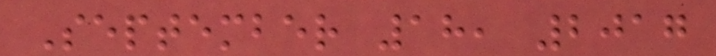September 18, 2017
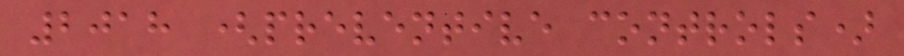2018 (preventive controls)
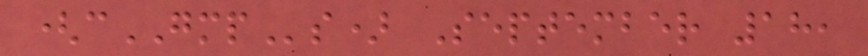(cGMPs) September 18,
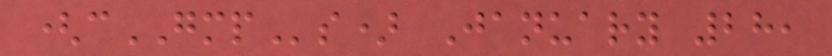(cGMPs) January 28,
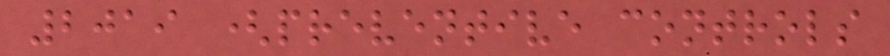2019 (preventive controls
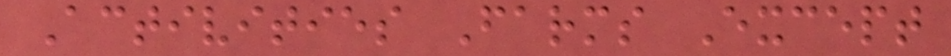Activities Farms Except
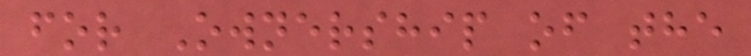for Ownership of the
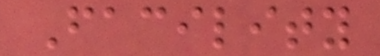Facility
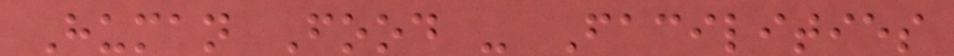Human Food - Facilities
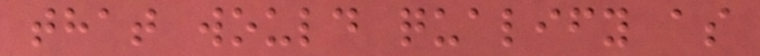that would qualify as
